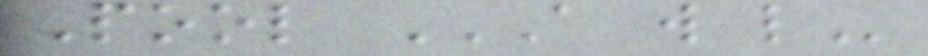Pool A W L
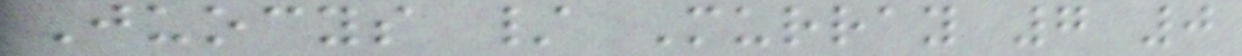Juocys / Murray 7 0
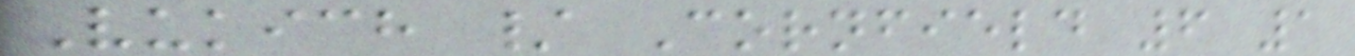Vukich / Cornfield 6 1
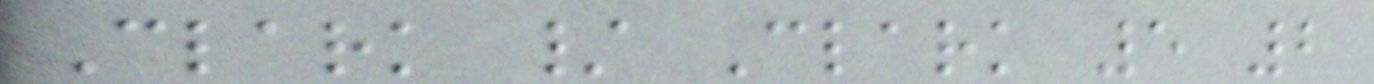Clark / Clark 5 2
